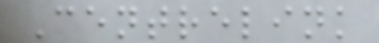Centrelink
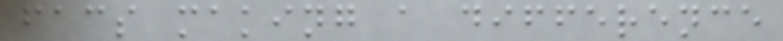facs making a difference
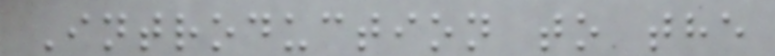Introduction to the
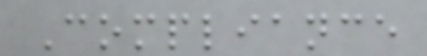Compliance
